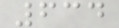634
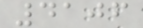4106
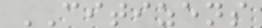CITIZENS
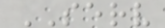SERV
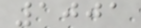1001
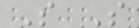S S
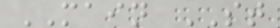MAIN ST
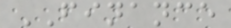FINANCE
